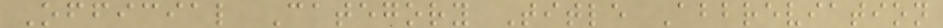Official Category Title Abbreviation
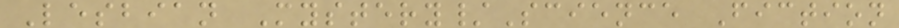Lesbian Mystery/Science Fiction
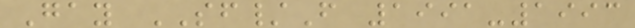Gay SF/F 1991-1993
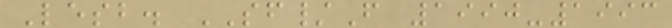Lesb. SF/F 1990-1993
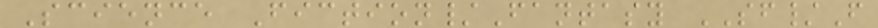Science Fiction/Fantasy SF/F
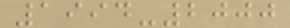1994-2000
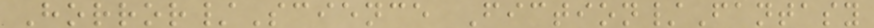Horror/Science Fiction/Fantasy
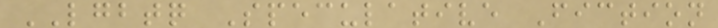LGBTQ Speculative Fiction
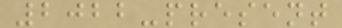2022-present
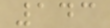143
